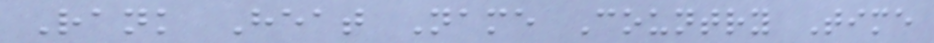Rank Heat Name Country Time
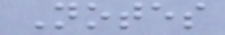Notes
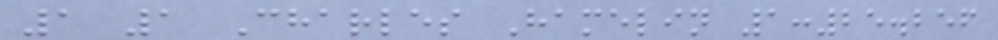1 1 Charles Hamelin 1:25.256
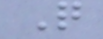Q
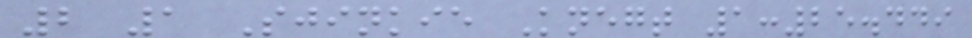2 1 Sjinkie Knegt 1:25.449
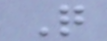Q
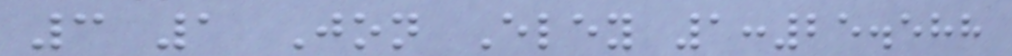3 1 Jon Eley 1:25.588
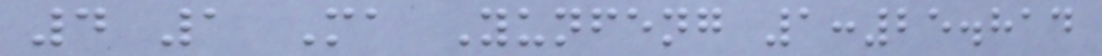4 1 Ma Yunfeng 1:25.814
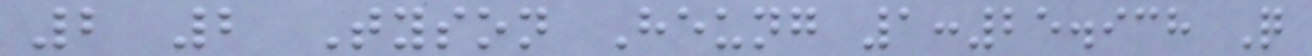2 2 Tyson Heung 1:25.938 Q
